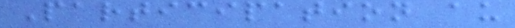Participation au
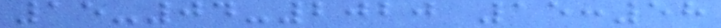15-04-2020 15:58
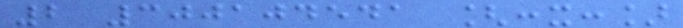2 300104541 [:x:]
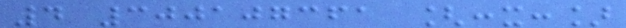4 300107361 [:x:]
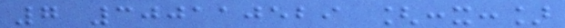7 300110529 [:x:]
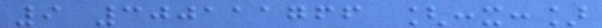9 300111766 [:x:]
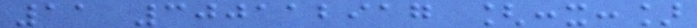11 300112917 [:x:]
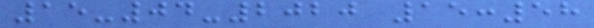15-04-2020 15:58
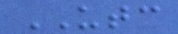UTC
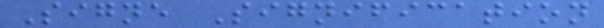Signe Signification
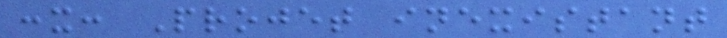:x: Projet inexistant
